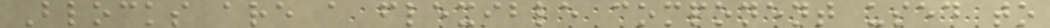Blocks are a flexible component used to
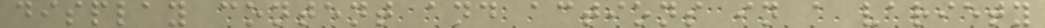display content and actions in a variety
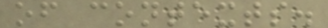of contexts.
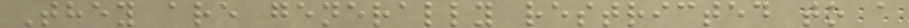They are generally restricted to a
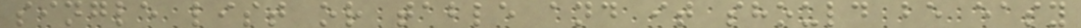single list or table and it should be easy
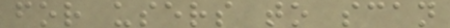for users to scan
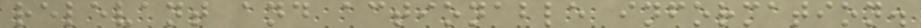relevant and actionable information.
